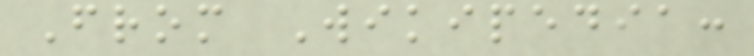From Wikipedia:
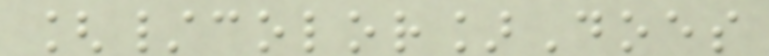[/color]Does
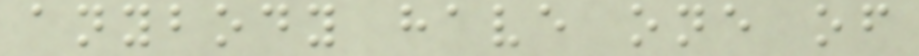anybody have one of
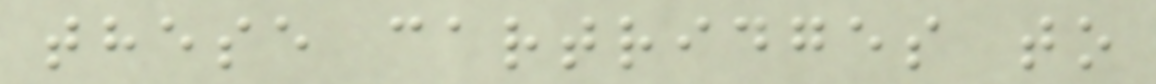these cartridges to
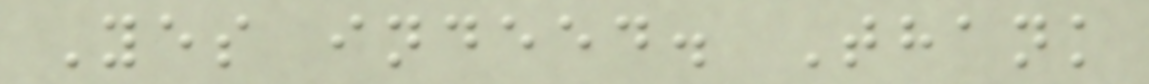Yes indeed. Thank
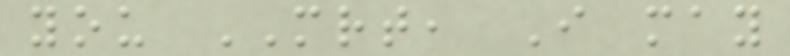you MRT, I may
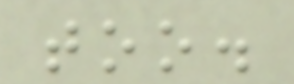too.
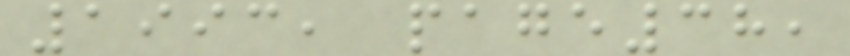1993, page38,
